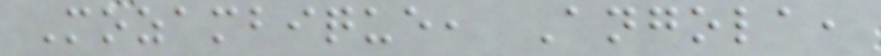Mozambique, Angola,
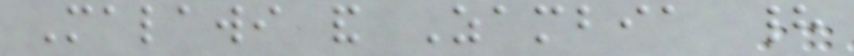Malawi and Zambia had
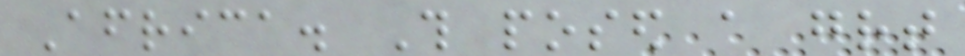Africa. This posed a great
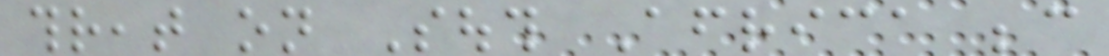threat on South Africa because
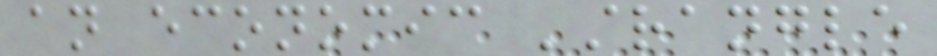an economic 'strangle
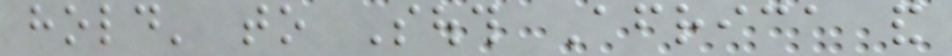hold' to South Africa and
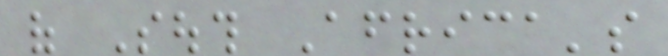of South Africa's
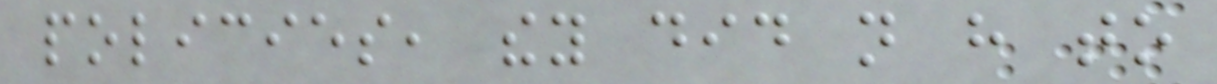policies, they did not have to
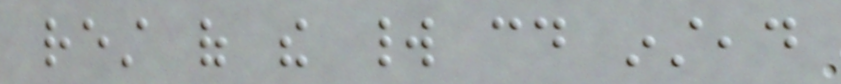rest of the world could instead
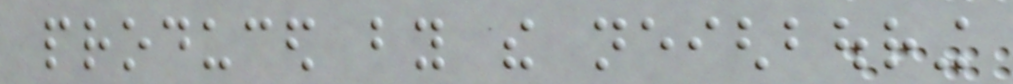produced by the neighbouring
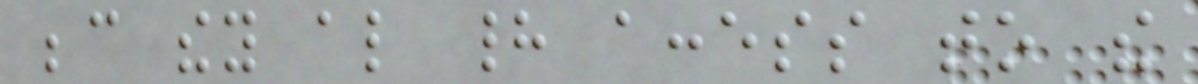because they also had access to the
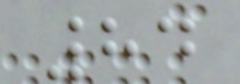84
